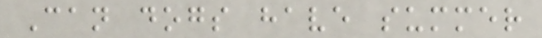Can dogs have summer
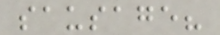sausage?
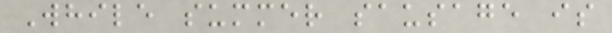While summer sausage is
